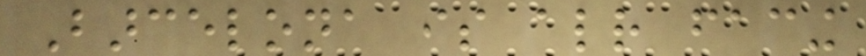Barcelona is already facing
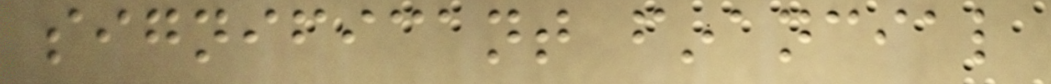significant financial
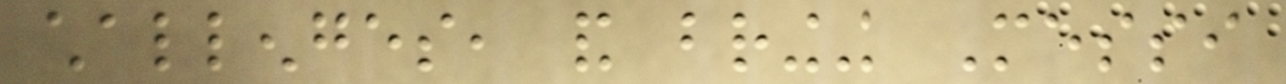challenges, and bringing Messi
